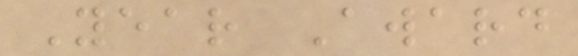Year Award
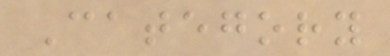Category
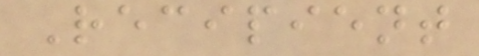Recipient
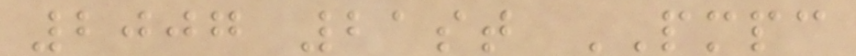2007 21st PMPC
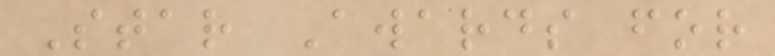Star Awards for
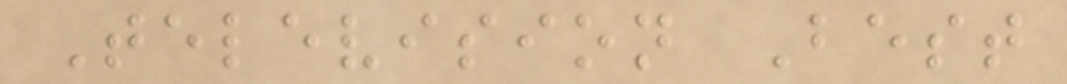Television Best
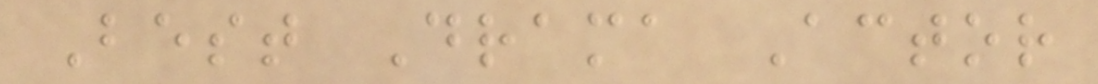Best Drama Actor
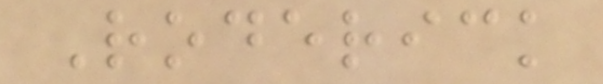Roderick
